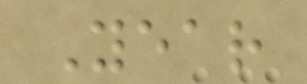Year
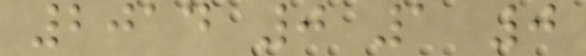2014 0 1 0
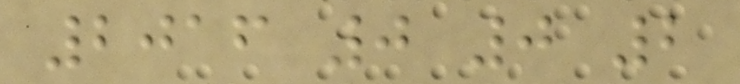2016 0 0 2
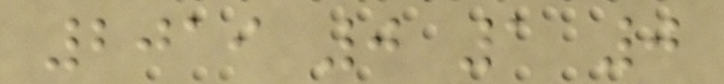2019 0 1 0
